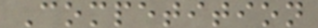Competition
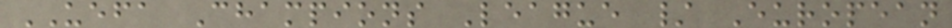UEFA Champions League / European
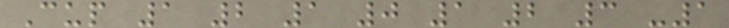Cup 1 2 1 0 1 2 3 -1
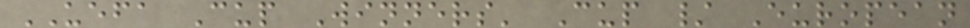UEFA Cup Winners' Cup / European
